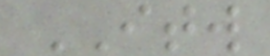ITW
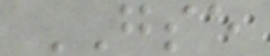GSE
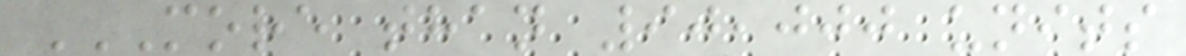MORE THAN 90,000 UNITS
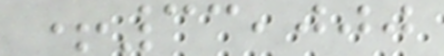+33,000
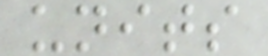units
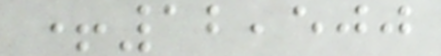+12,500
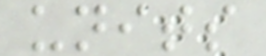units
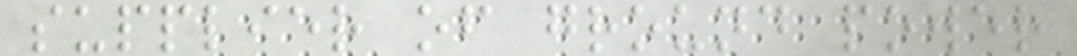supplier of ground power
